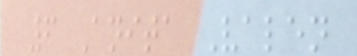6 Anita Valen
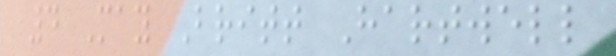4 May Britt Hartwell
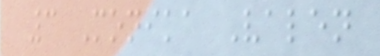3 Monika Valen
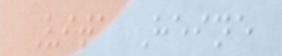Vita Heine
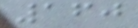160
